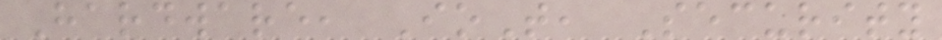Hardware, IoT, Security
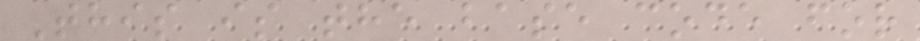This is the base code for
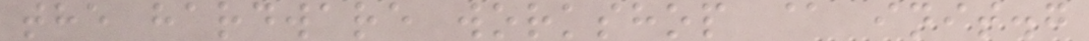the hardware workshop @ init.g
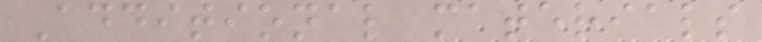Additional materials
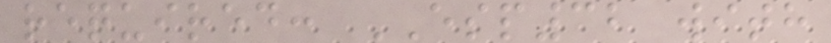required: ESP32 with
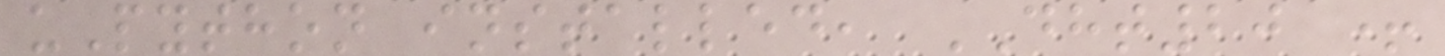uPython installed, DHT20 +
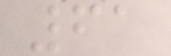61
